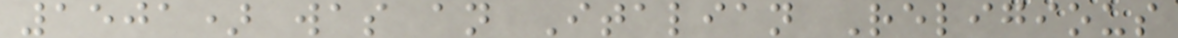1501) was an Italian Religious
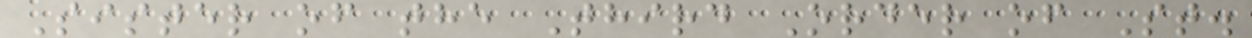Sister of the Third Order of St.
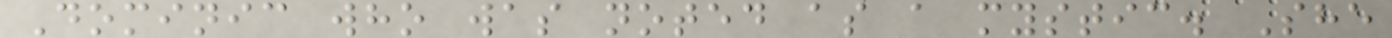Dominic who was noted as a mystic. She
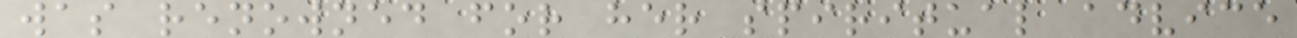was renowned for her spiritual advice
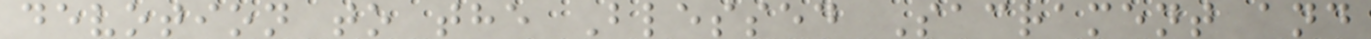devotion to the Blessed Sacrament and
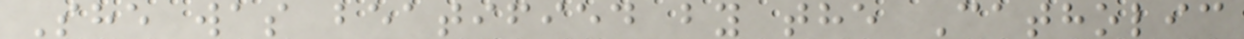She was beatified by the Catholic
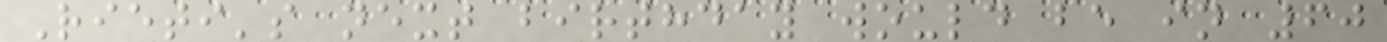Rieti's next birthday would be in 60
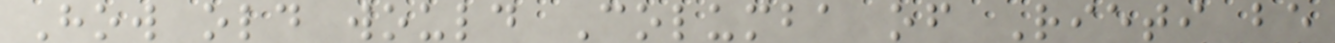How old would Columba of Rieti be
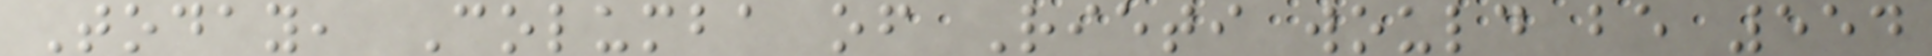Today, Columba of Rieti would be 554
